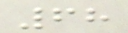68
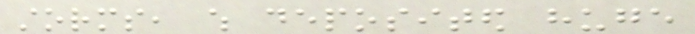storms, which deposited huge
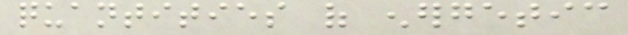quantities of energetic
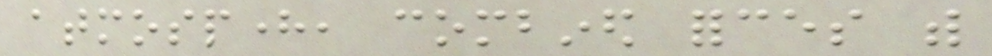atmosphere, combined forces with
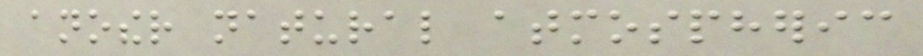another natural atmospheric
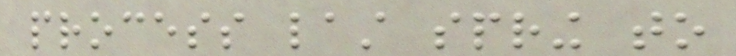process last spring to
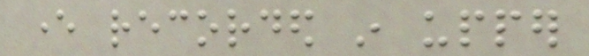ever recorded in upper
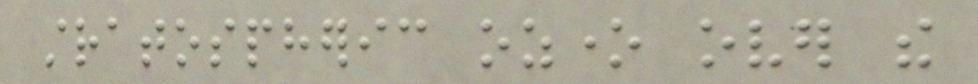stratospheric ozone over the
